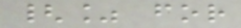{% for
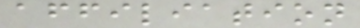affiliation
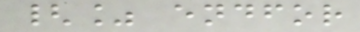{% endfor
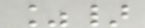%}
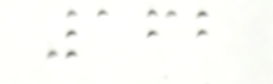162
